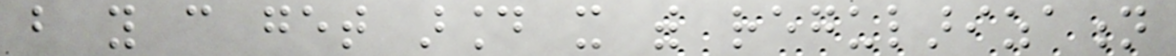but you can get around it with regularization
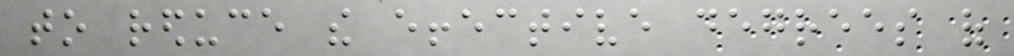to reduce the effective degrees of
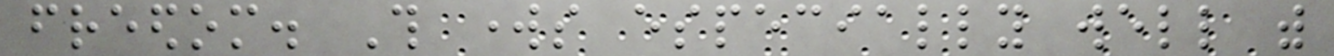freedom. This works especially well with
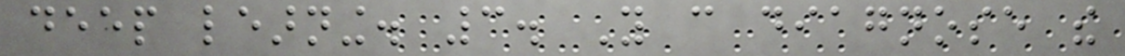deep learning. 3. You can diagnose the
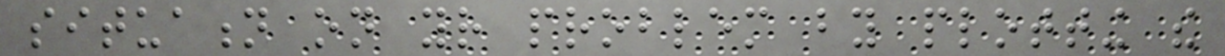situation on your problem by plotting the
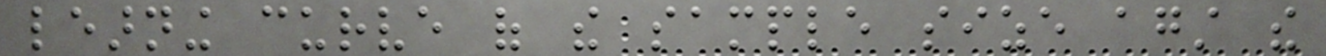learning curve of the sample size against the
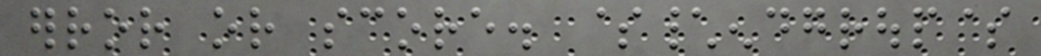error or score. $\endgroup$
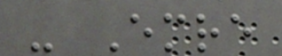- Emre
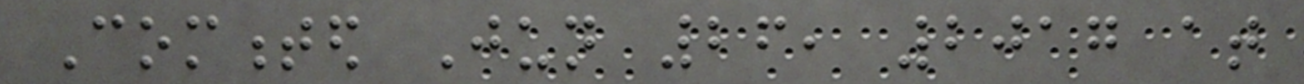Commented Jun 26, 2017 at
